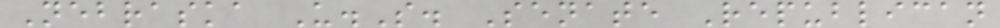Nebraska U.S. Senate Republican
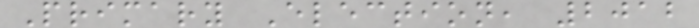Primary Election, 2012
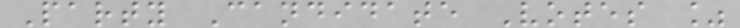Party Candidate Votes %
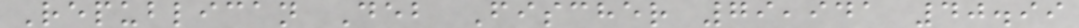Republican Deb Fischer 79,941 40.99
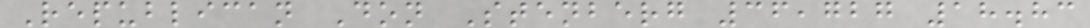Republican Don Stenberg 36,727 18.83
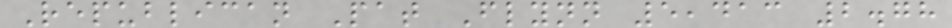Republican Pat Flynn 5,413 2.78
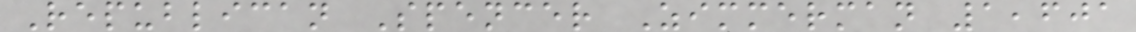Republican Spencer Zimmerman 1,601
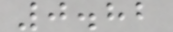0.82
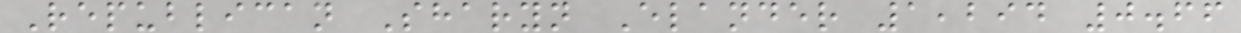Republican Sharyn Elander 1,294 0.66
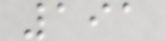191
